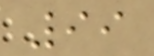99
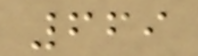669
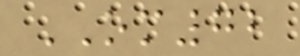OM72
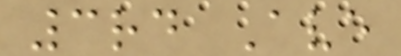3rd Ave
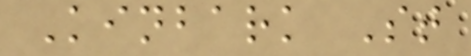Kinbark St
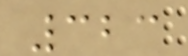323
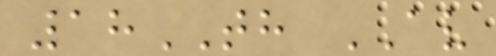18TH AV
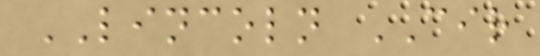LINCOLN CIR
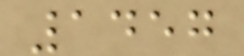1457
